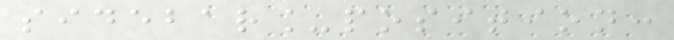sidebar_position:
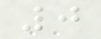0
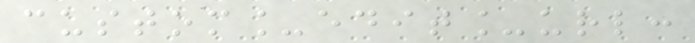custom_edit_url:
